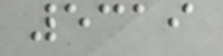5319
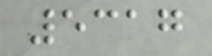5317
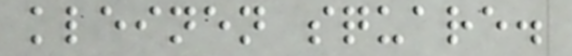kleinen square.
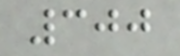300
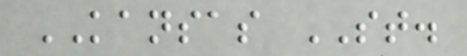KANSAS ST.
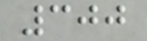300
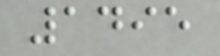1495
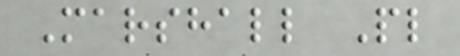Marshall Pl
